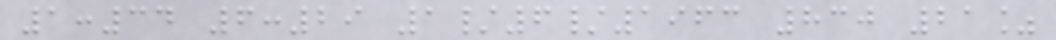1:34 6:29 1/6/1963 830 21%
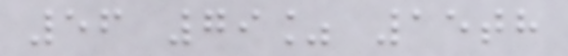56 79% 15th
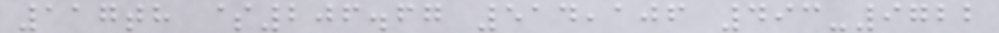117th $206.67 514,106 493-9722
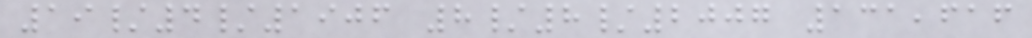19/4/1906 8/8/2007 131,616
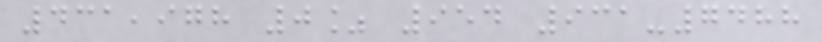431,978 0% 954 931-7488
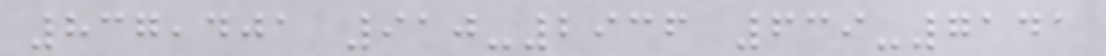837,401 910-2936 639-7141
